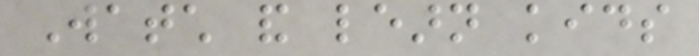Watch and learn kids
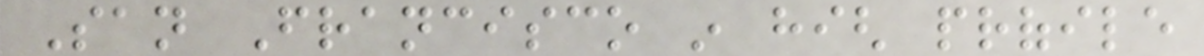San Francisco in high profile
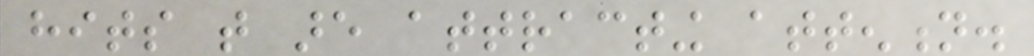hits that are attracting attention.
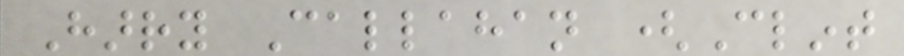Harry Callahan (Clint
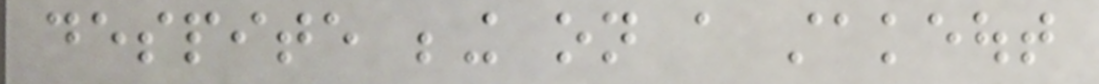despite being on a stakeout
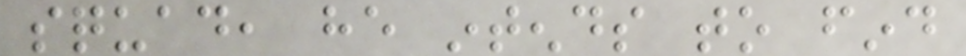squad, he intends to find
